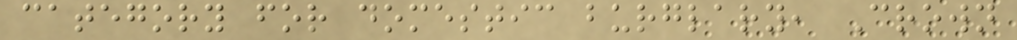category for domestic burglary, Crown
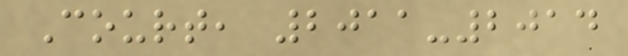Court, 2011-2014
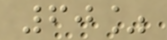60%
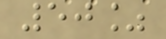50%
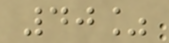40%
